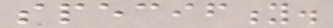specifity.
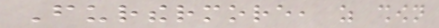Furthermore, as shown
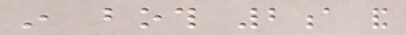in both 2a and
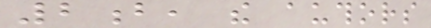2b, the authors
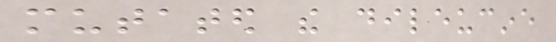mutated the dileucine
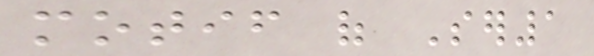motif of Ser1
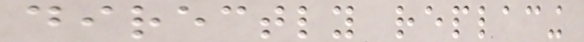directly replacing
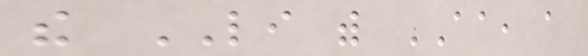the LI with AA, a
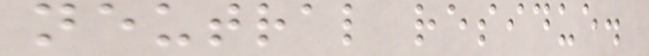neutral residue.
